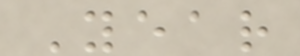Year
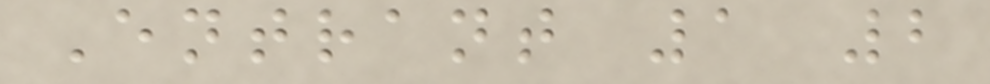Entrant 1 2
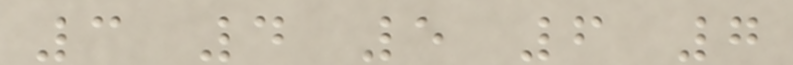3 4 5 6 7
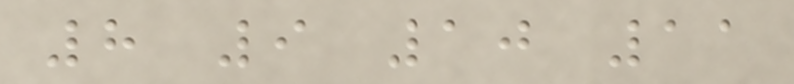8 9 10 11
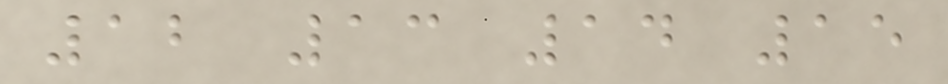12 13 14 15
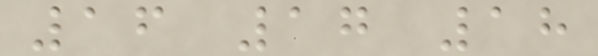16 17 18
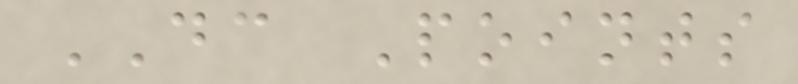DC Points
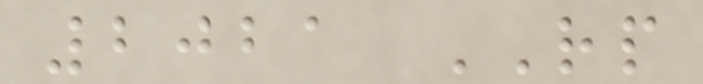2021 RP
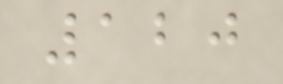120
